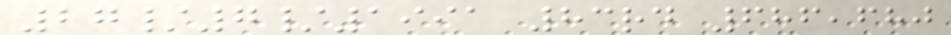27/7/1991 83rd 686,680
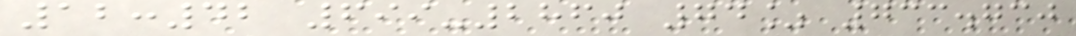12:42 699-2860 74% 733.730
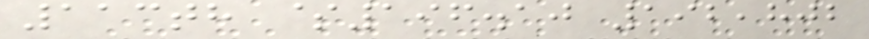113th $196.10 192,802
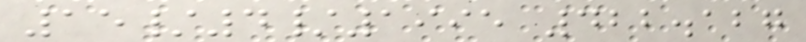15/4/1995 422.127
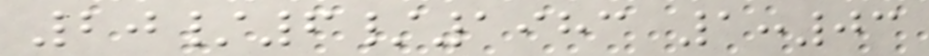20/6/1983 1:03
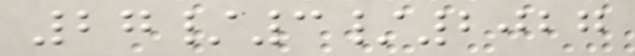27/3/2027
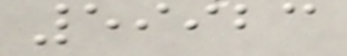59923
